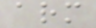arm
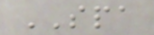SPA
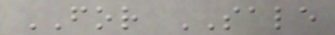FOR SALE
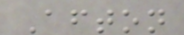Afton
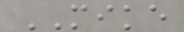MIKE
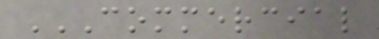COMMERCIAL
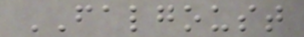FALGOUST
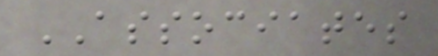ASSOCIATES
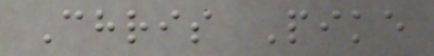Chris Pike
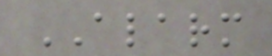ALARM
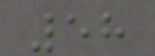58
